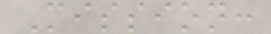Mission:
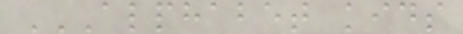ALPHABET KIDS
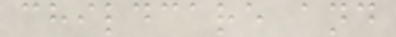childcare and
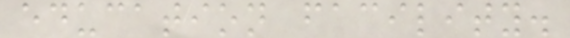education facility.
